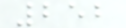252
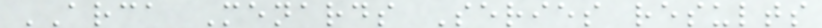ARCA Menards Series results
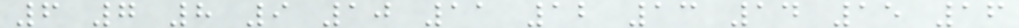6 7 8 9 10 11 12 13 14 15 16
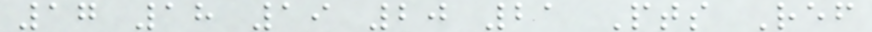17 18 19 20 21 Pts Ref
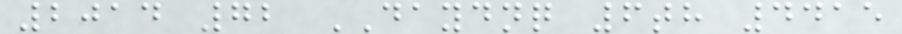2014 72 DAYDNQ 6th 4415
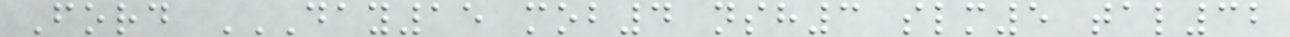Ford DAY15 MOB4 NSH3 SLM5 TAL32
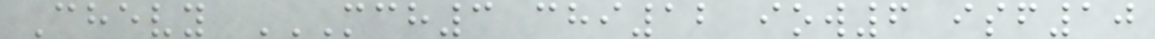Chevy MCH3 CHI12 IOW6 ISF10
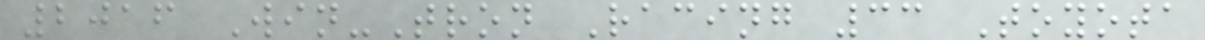2016 Win-Tron Racing 33 Toyota
